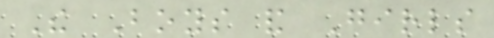The Boys and Girls
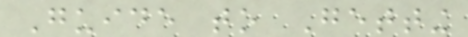Guide to Getting
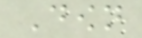Down
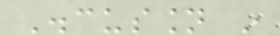Discussion in
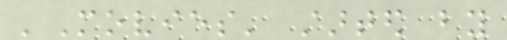'Movies' started by
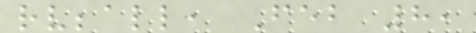rvbball, Feb 8,
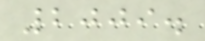2009.
